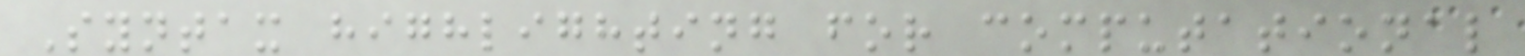Syntax highlighting for computational
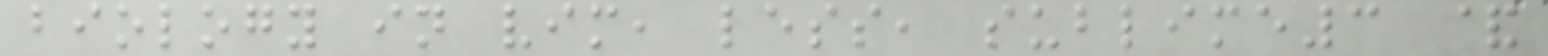biology in vim, less, sublime3 &
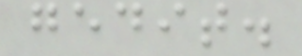gedit.
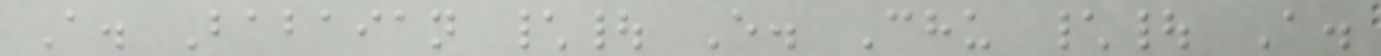A. Babaian \| E. Chu \| A.
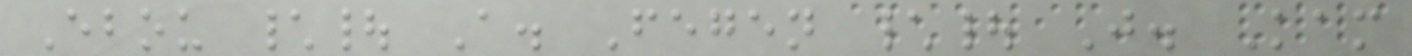Ebou \| A. Fegen \| J. Kam
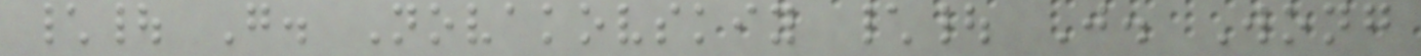\| G. Novakovskiy \| J. Wong
